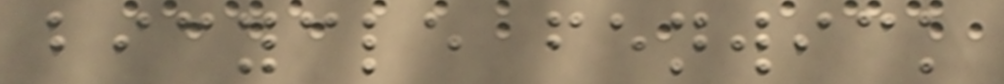bicycle fenwick
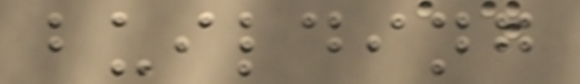building
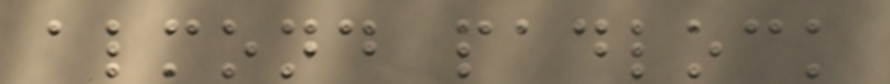almond padlock
